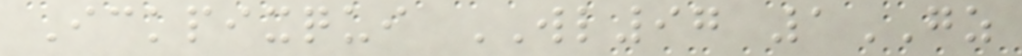Ickpixqui WL97 1GZ
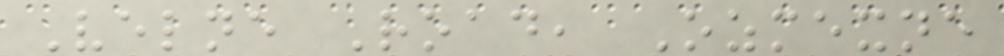Velne Road, Ozmexne
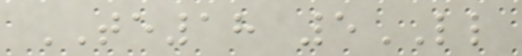TE18 5LL
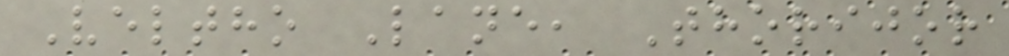Veltho Lane, Thorijor
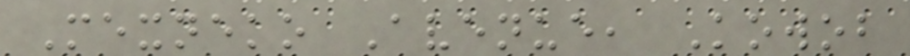Mexneko Avenue, Kowob
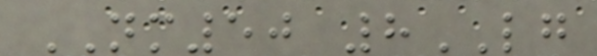NM50 8LG
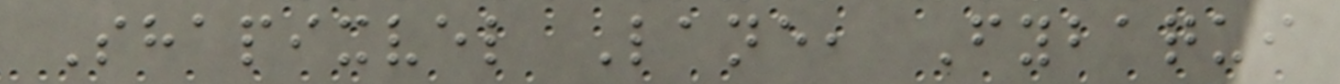Shapixvel Lane, Fybaqui
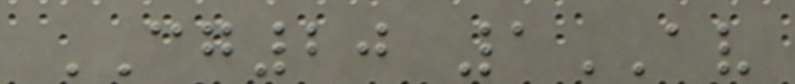CG20 1AV
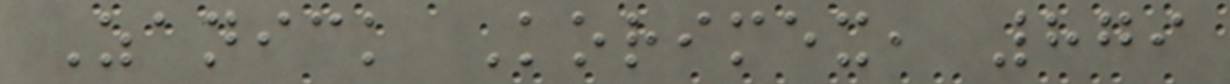Zanick Korimex, 879
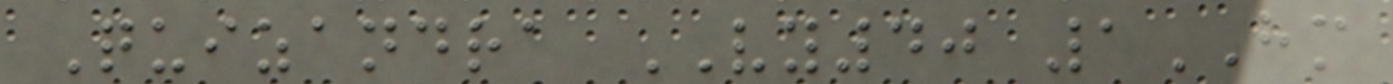Quizandra VY40 1HM
